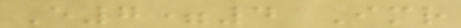E7=4 Imr
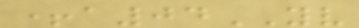+a04YV
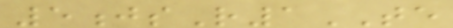5jsR1TE
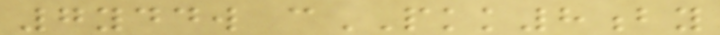7yddw cPKK8by
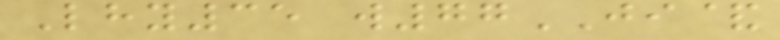Lhy35 w77JI&
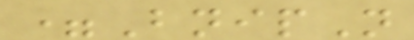=BnipN
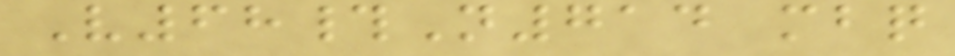V68#N714 mbq
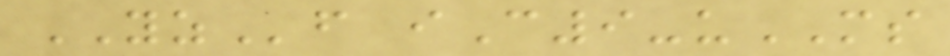YZf iC9-uMS
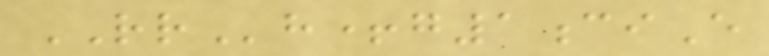RRh+g1ciE
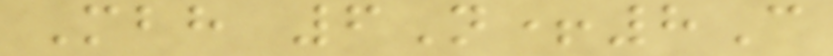Mbh 6N+8C
